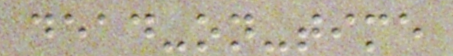dead-on-time
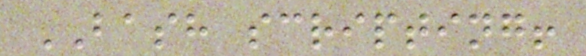BASH scripting!
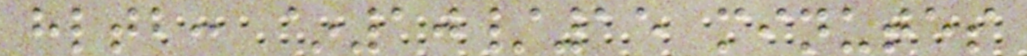hltb: ~10/15 minutes
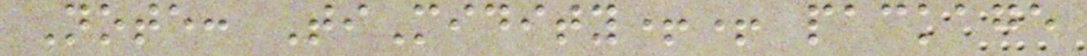Note: TiMidity++ package
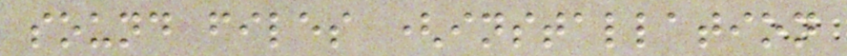sound files (installation
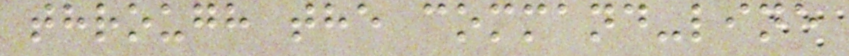through the command-line
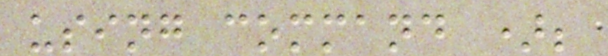using command );
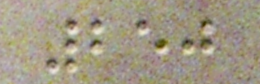250
